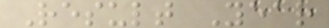Result Year
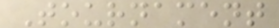Tournament
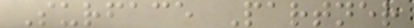Surface Partner
